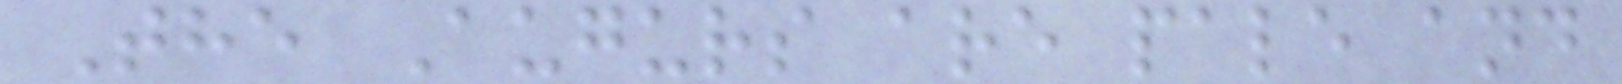The Augurs are pale and
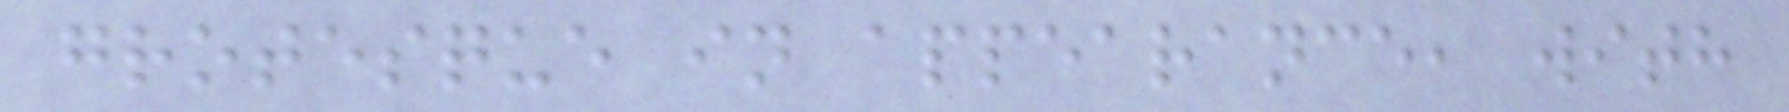grotesque in appearance, with
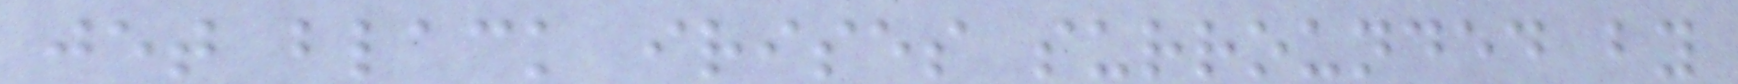jet black irises surrounded by
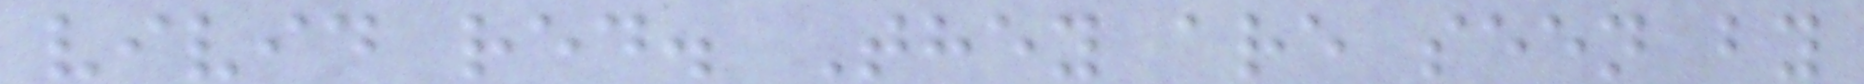vivid red. They are seen by
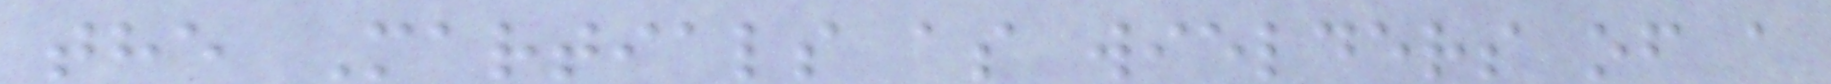the Martials as wielders of a
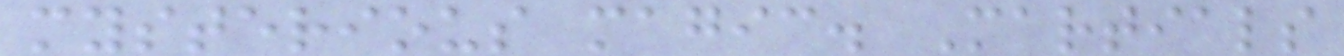mysterious magic. Martials
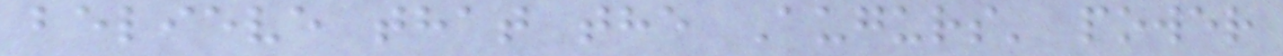believe that the Augurs' power
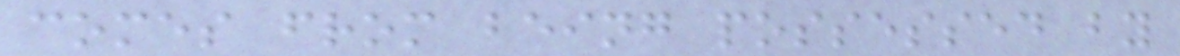comes from being possessed by
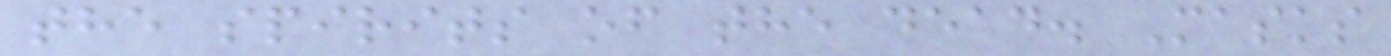the spirits of the dead. Masks
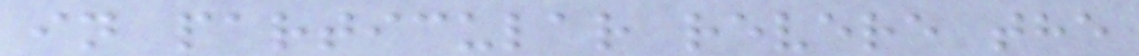in particular revere the
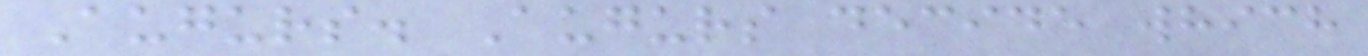Augurs. Augurs decide which
